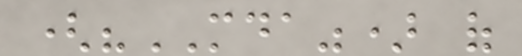("MDA") of
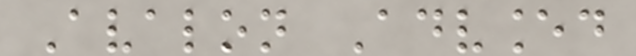Avalon Advanced
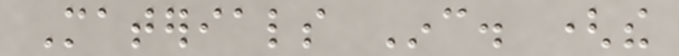Materials Inc. (the
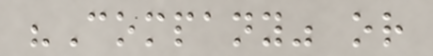"Company" or
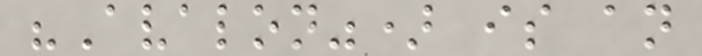"Avalon") is an
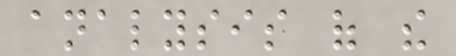analysis of the
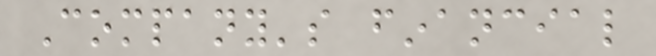Company's financial
